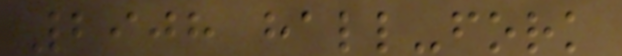2908 hall-fork
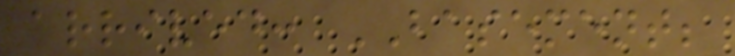arrived: BASEMENT;
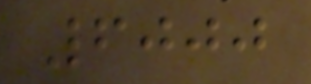6000
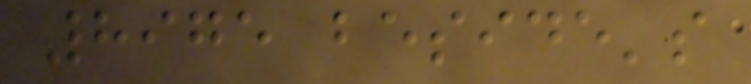8975 beside's
